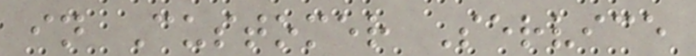in Customer Service
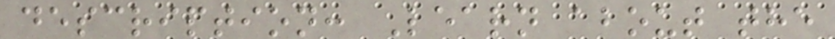description: Learn about the
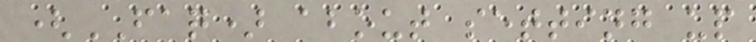(FAQ) about setting up
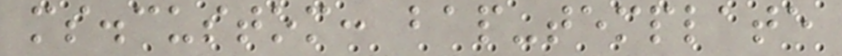ms.custom: bap-template
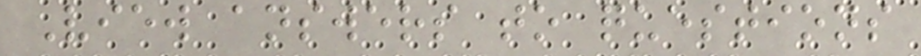View answers to questions
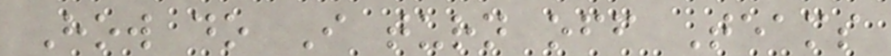How do I turn off Teams
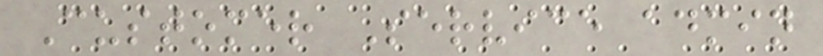Customer Service admin
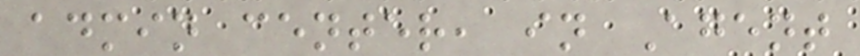admin center, in Agent
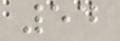54
